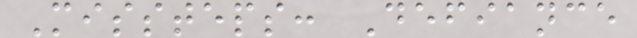Missteps: Defiance
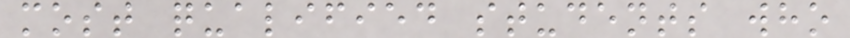most qualified students who
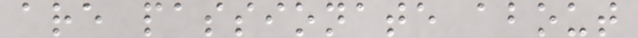are passionate about
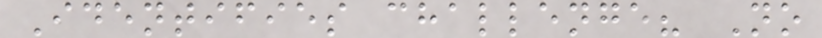Identifies challenge? No
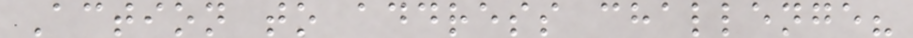Action to address challenge?
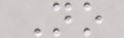No
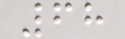68
